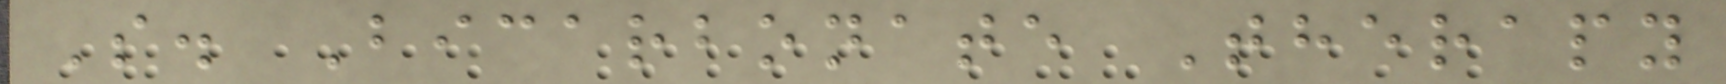S. Bicarbonate Therapy
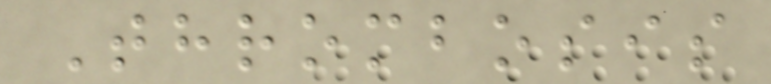Thrombosis
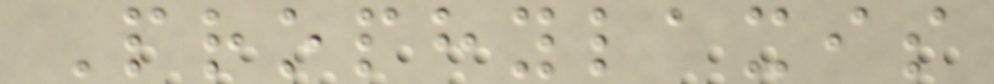Prophylaxis
